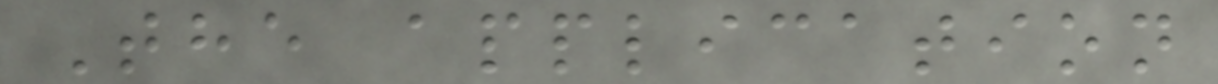The application
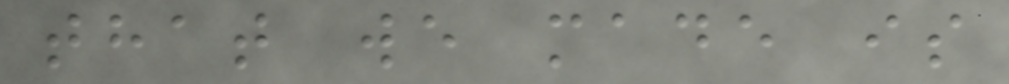that we made is
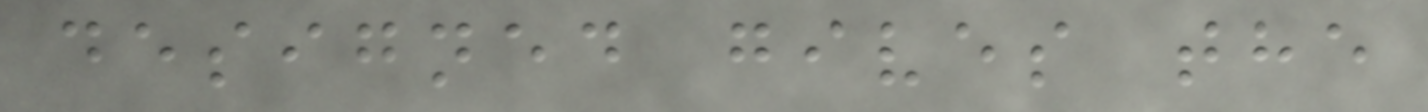designed gives the
